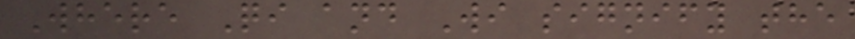Where Qi and Wi signify the
